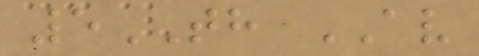5TH AV
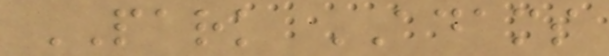PARK ADAMS
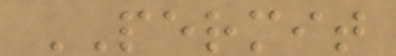PERMIT
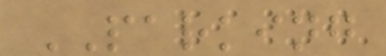PARKING
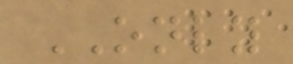ONLY
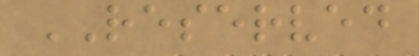RESERVED
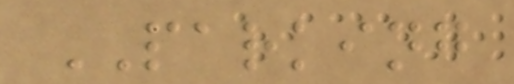PARKING
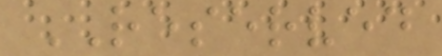RESERVED
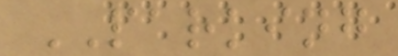PARKING
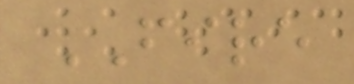FIRE
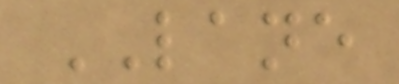LANE
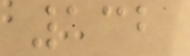132
